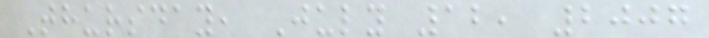Thursday, July 12, 2007
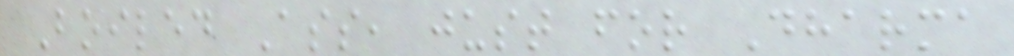Boiled Ass, just for Dharma
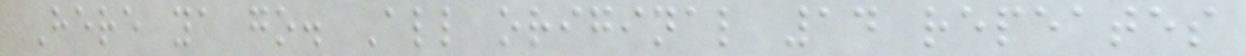Here ya go. All original 14 repeates
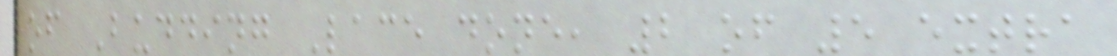of Budding Lace done, 2 of 5 extra
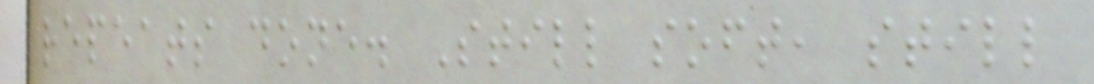repeats done. Still soft, still
